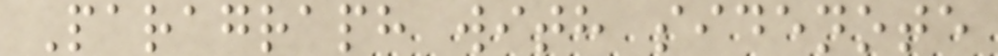Paragraph with sidenote
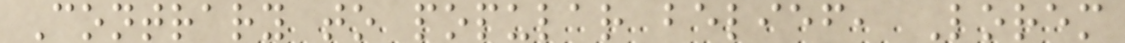Contrary to popular belief, Lorem
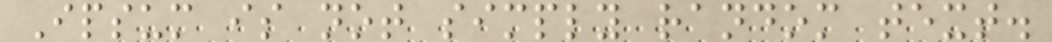Ipsum is not simply random text.
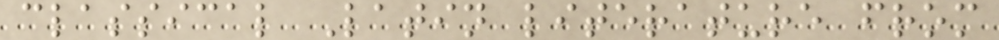classical Latin literature from
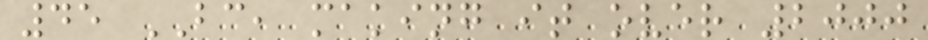45 BC, making it over 2000
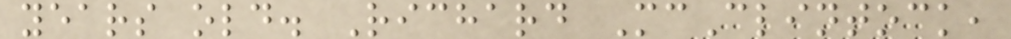years old. Richard McClintock,
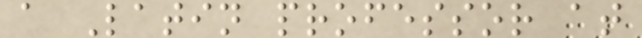a Latin professor at
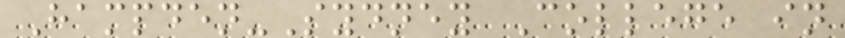Hampden-Sydney College in
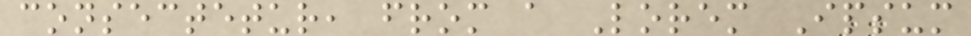consectetur, from a Lorem Ipsum
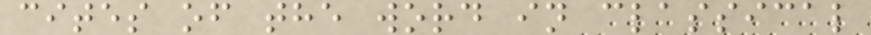cites of the word in classical
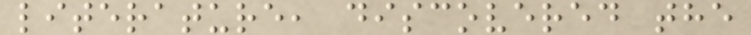literature, discovered the
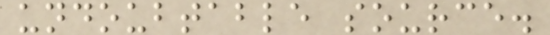undoubtable source.
